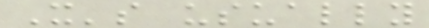It's usually
